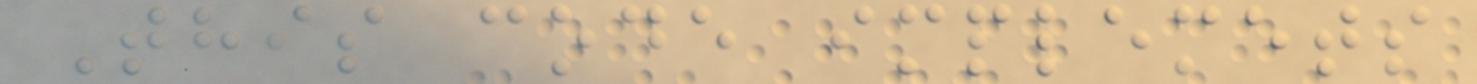This code implemets
